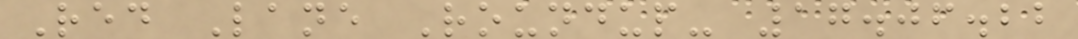Red Lane Roundup- 17.06.22
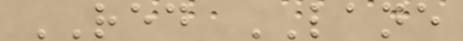RED LANE
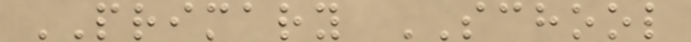PRIMARY SCHOOL
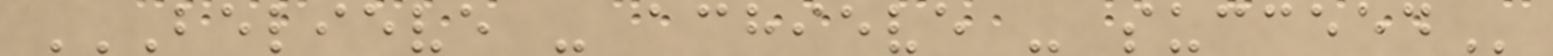BELIEVE - ACHIEVE - SUCCEED
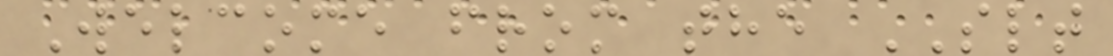Welcome from the SLT
